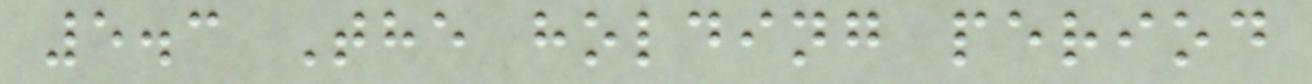5.3 The holding period
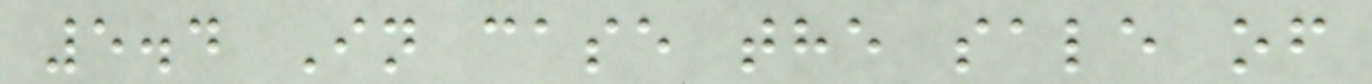5.4 In case the sale of
